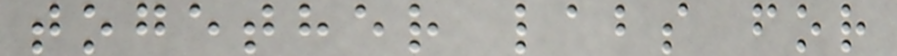together labs for
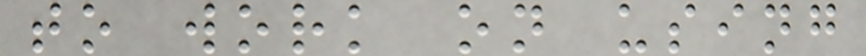to work on using
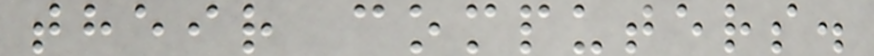their computers.
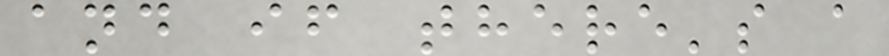and if there's a
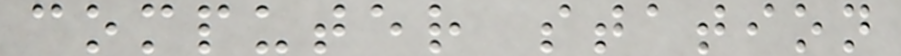computer station
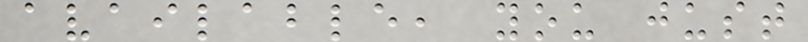available, you just
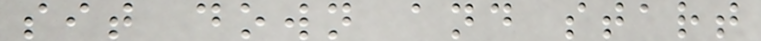sit down and start
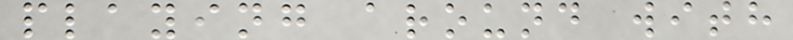playing around with
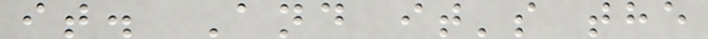it. And it's the
